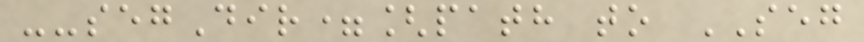--segDir=[path to SEG
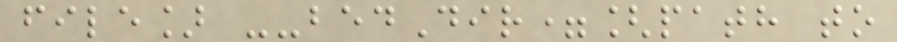file] --bedDir=[path to
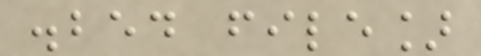.bed file]
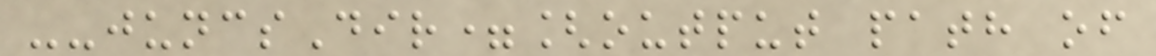--juncsDir=[output path of
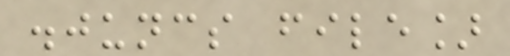.juncs file]
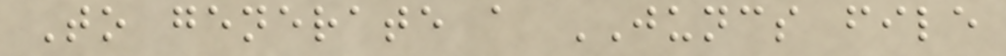To generate a JUNCS file
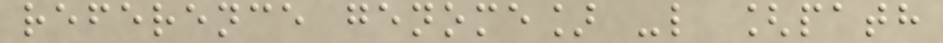reference genome] -l [path
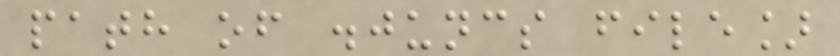path of .juncs file]
